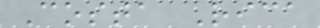Costa Rica
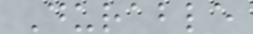Durable
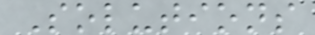Solutions
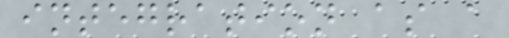integration as a
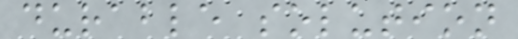durable solution
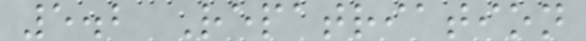5.2 Repatriation
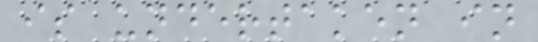is undertaken in
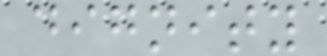dignity
